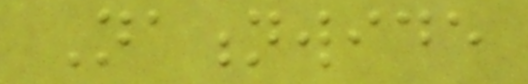Nationwide
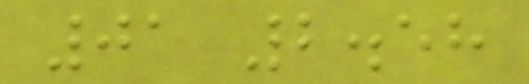01 2.58
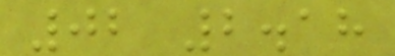02 2.18
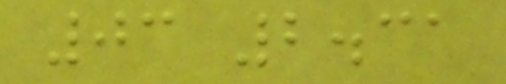03 2.31
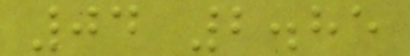04 2.85
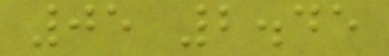05 2.45
